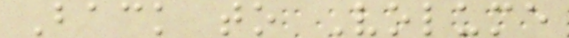Back to Volume
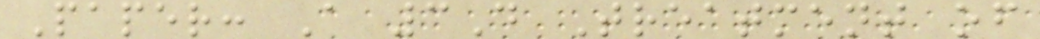Paper: A 3D Treatment of
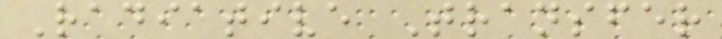Radiative Transfer
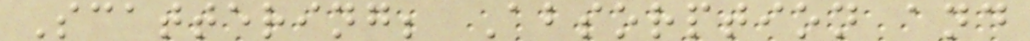Scattering; Absorption and
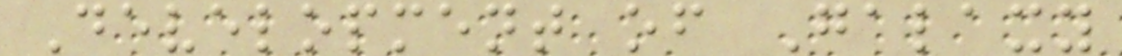Development of Galaxy
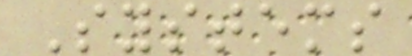Systems
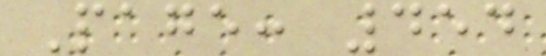Page: 454
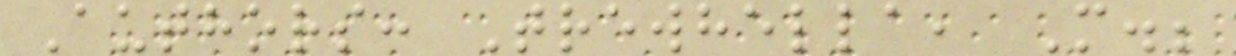Authors: Trewhella, M.;
